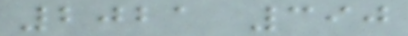2021 390
